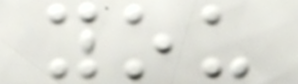you
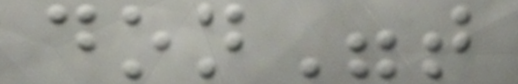don"t
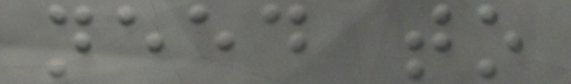need to
